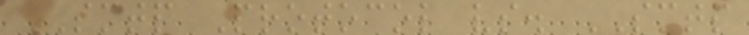SMTP Protocol vs. SMTP
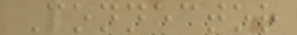Connector
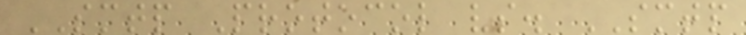SMTP Protocol vs. SMTP
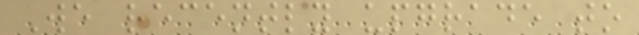We recently upgrade to
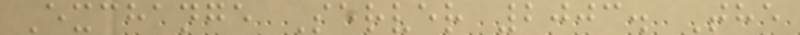Exchange Server 2003. The
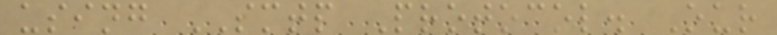using SMTP Protocol. Our
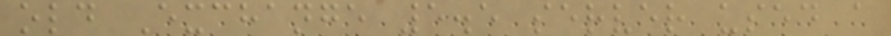old Exchange 5.5 server used a
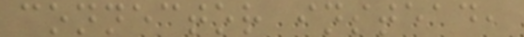connector instead,
